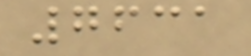7631
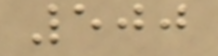500
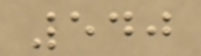540
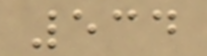534
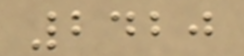2420
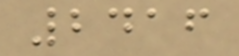2416
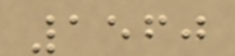1560
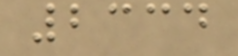2334
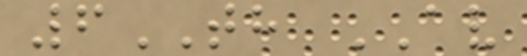6TH AV
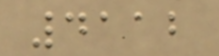4112
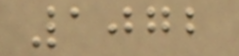1072
